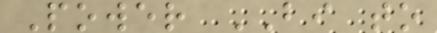Power BI to
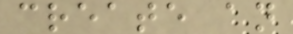create an
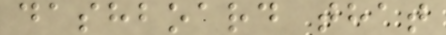dashboard that
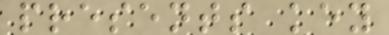presents key
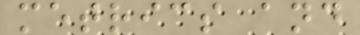metrics and
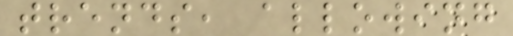trends, allowing
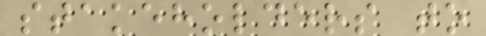stakeholders to
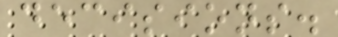decisions.
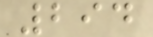294
